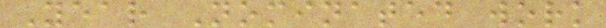Year Nominated work
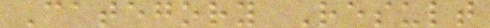Category Result
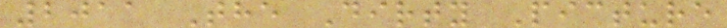2011 The Dirty Picture
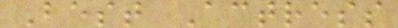Best Actress
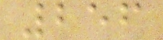256
